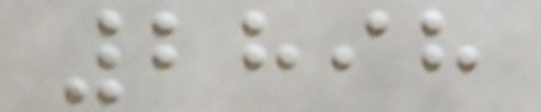2898
